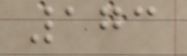173
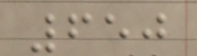650
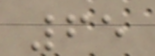65
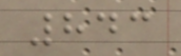843
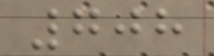708
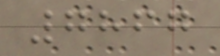7867
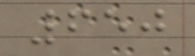650
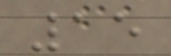15
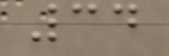34
